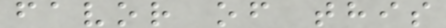favor of this
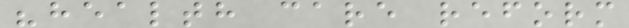"health care reform
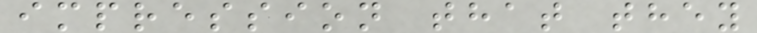impression that they
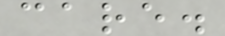care.
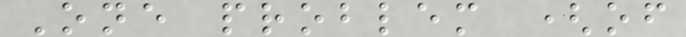One problem (of
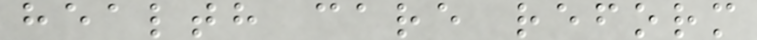health care reform
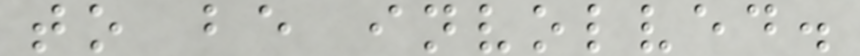to be involved.
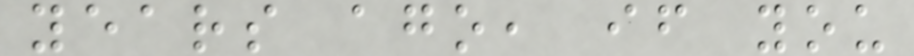years ago, if you
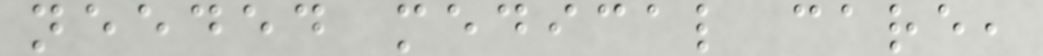needed medical care,
